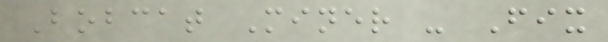Bobcat Miner - Fix
